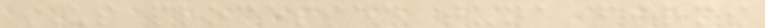US processed tuna firms
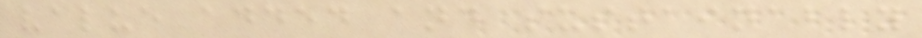value added and sustainably
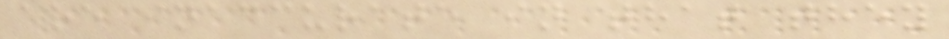are inaccurate in that they
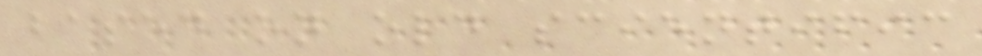based on old scientific
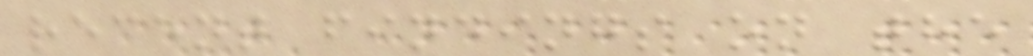recent findings on the
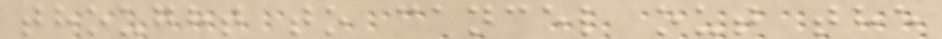thought to cancel out the
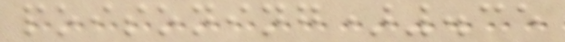poisoning).35
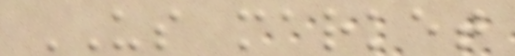US market
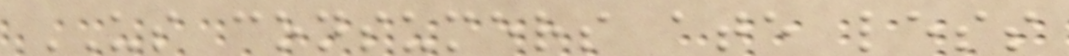US consumers ate less
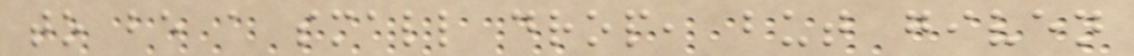to be a small drop, but given
